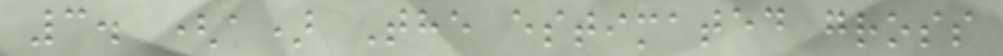3. (a) The estimated gross
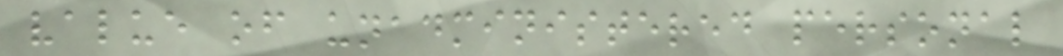value of unadministered personal
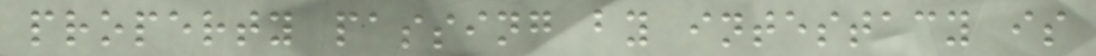property passing by intestacy is
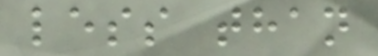less than
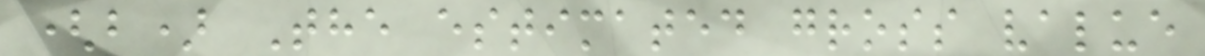(b) The estimated gross value
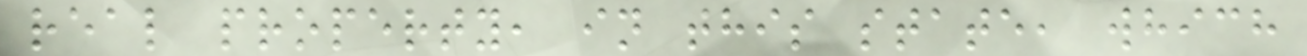real property, in this state, which
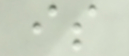is
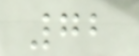72
